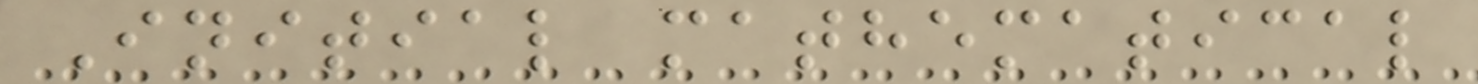Initial mathematical
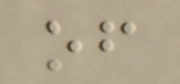of
